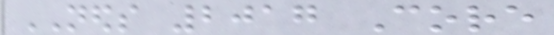NEDS 2017 Core
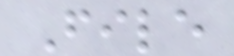File
